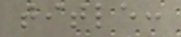title:
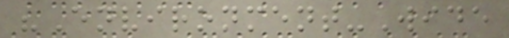"Environment-Wide
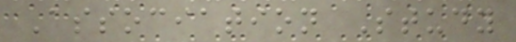Association Study
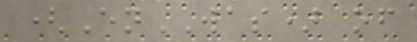(EnWAS) of
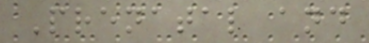Prenatal and
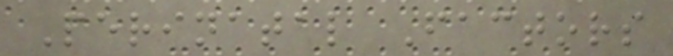Perinatal Factors
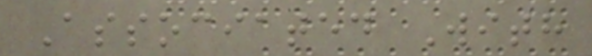Associated With
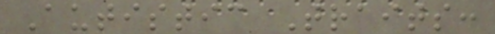Autistic Traits:
